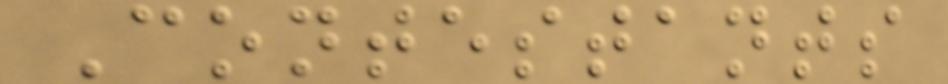Contestants
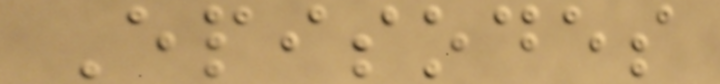Episodes
